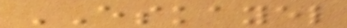ESKAYEL
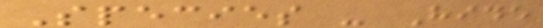Species - Hide
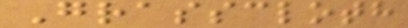Grasscloth
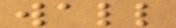wall
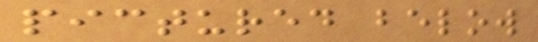pictured below
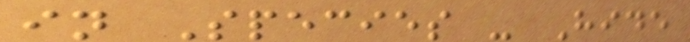in Species - Hide
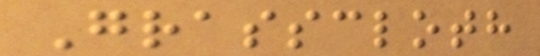Grasscloth
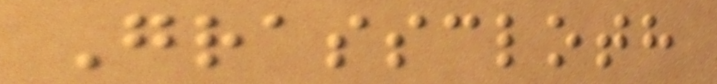Grasscloth
